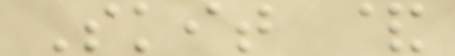Skit &
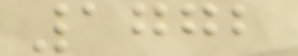1772
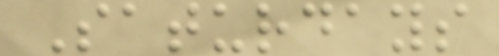Saturdays
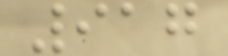917
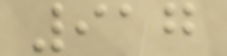917
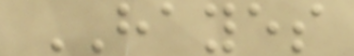HAYES
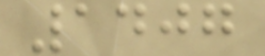1407
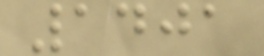1401
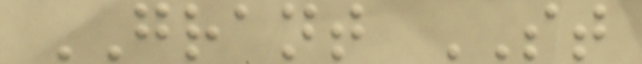GRANT ST
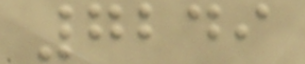7249
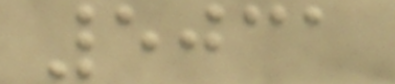5031
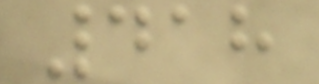418
